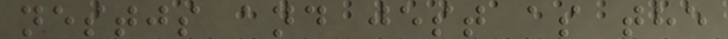nestjs and jest as the
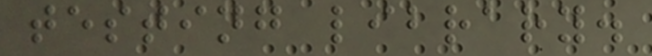testing library.
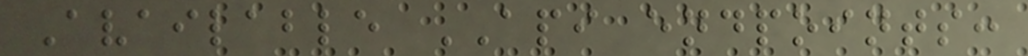Available API endpoints:
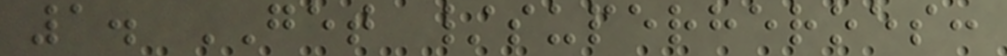1. GET /superheroes:
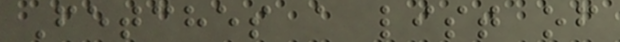Fetches a list of
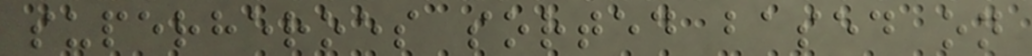superheroes sorted based on
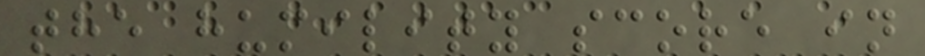the humility score in
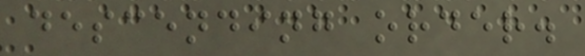descending order.
